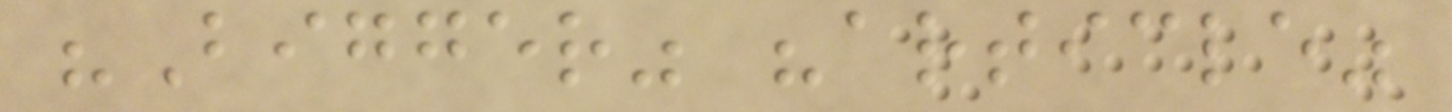"Bigger" "article"
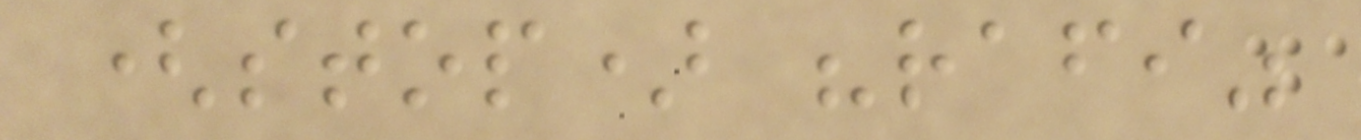(stop) "rafi"
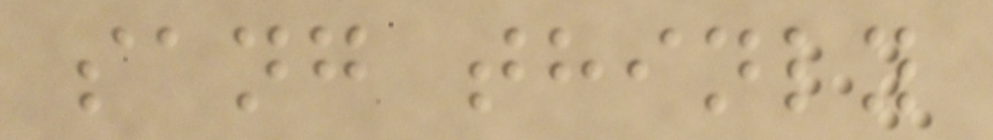sang thinly
